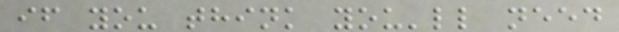if you think you'll need
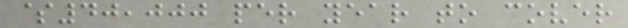$40,000 per year to cover
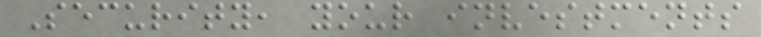Security, your investments
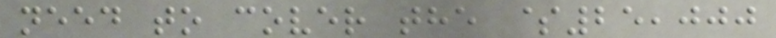need to cover the $25,000
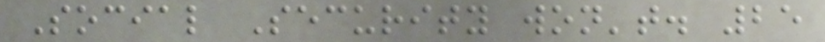Social Security won't. 25
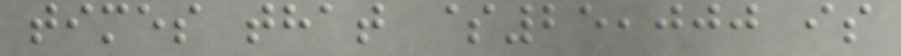times that $25,000 is
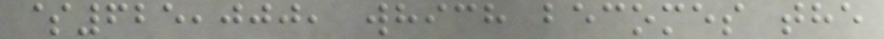$625,000, which becomes the
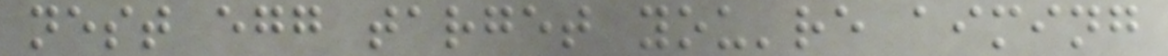nest egg target you're aiming
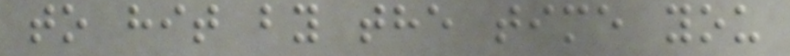to hit by the time you
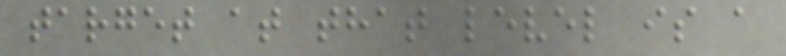target at that level is a
